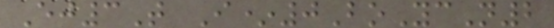Ej3T I*0BoYcN2
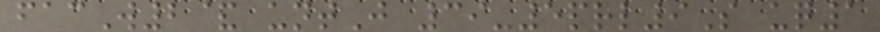facW2& untJ 39-5prl9S uq1
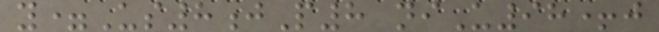y=Us8jP8 niU98+j
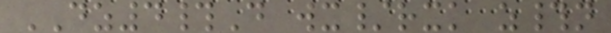DZ4#D wx/rxk z#n
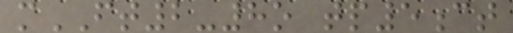mFT2-8o tp5ct
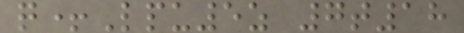q+Lpu5z 7t18
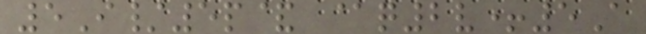5I/5p& @q2v+5A
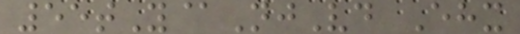55tY@NjVd Ehx
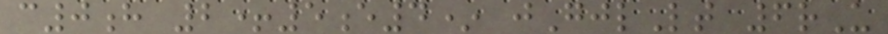c0h 2+5e4* jGjlLt 6rU
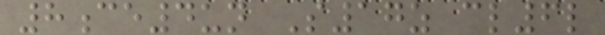8ce4un S17z cl6l
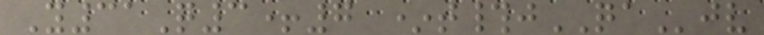Y31Q3+7 *t#jQAjv
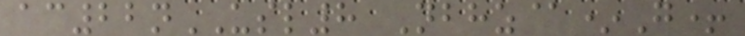ac22nUSL8 Nbhz@*G+
